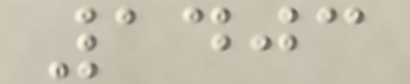1403
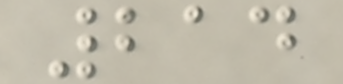214
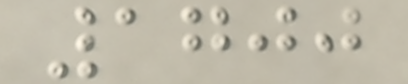1700
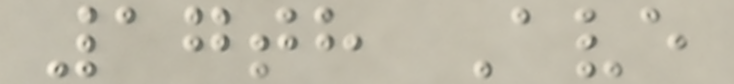17th Ave
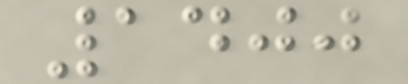1400
